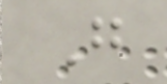G
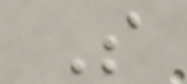S
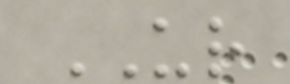UR
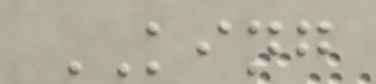KING
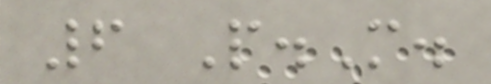6 P.M.
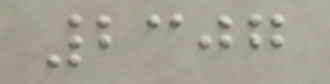2307
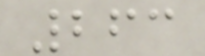263
